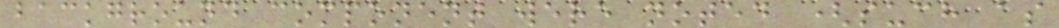background component were noted (such as
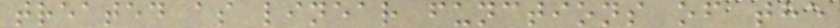treated as linear functions of the
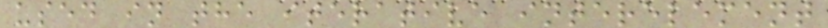used in the iterative interelement
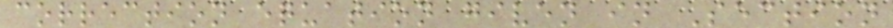correction equation given in Section
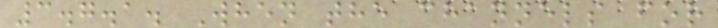3.7.1. When the channels for
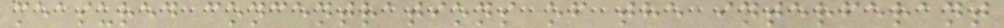measured concentrations of the interferant
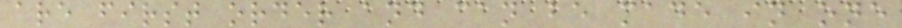are first order and can be made in one
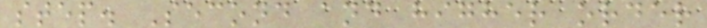step. Second and higher order
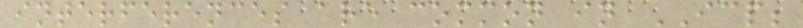interferences are common in ICP;
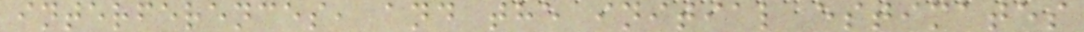interferences, and the initial estimates
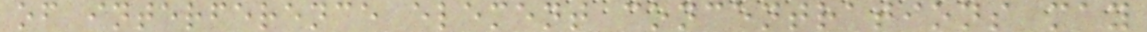of interference element concentrations may
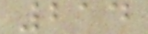214
